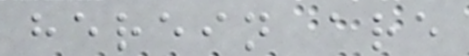herein are
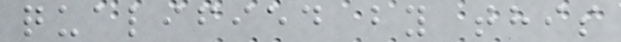qualified by this
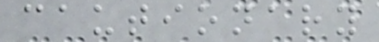cautionary
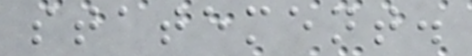statement.
